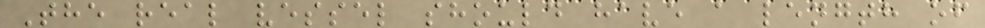The real vessel should have a length of
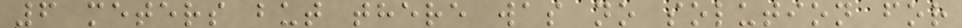6 meters but there was no solution for
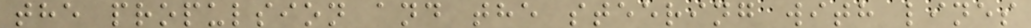the propulsion and the steering with lines
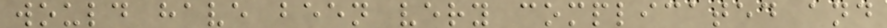would have been very complicated and
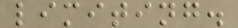limiting.
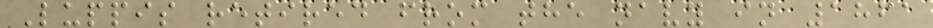Luppis retired from the navy in 1861
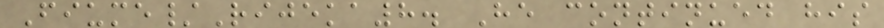Fiume/Rijeka8. He continued his
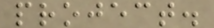project.
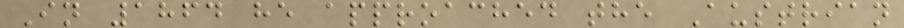In 1864 he approached the Austrian
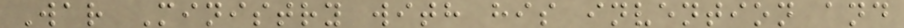War Ministry with his invention and
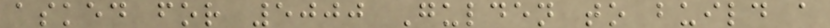asked for 5000 Gulden to build a
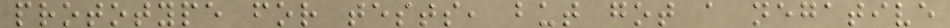prototype for tests, but got a negative
